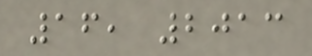16, 2013
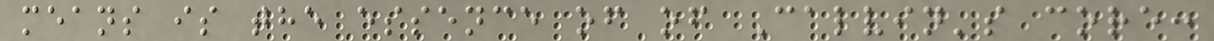means is the essence of of Calvin's core:
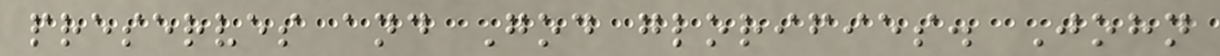preserves and God glorifies. John
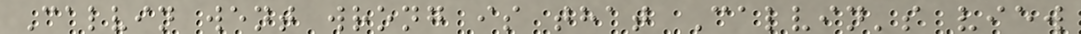Calvin went wrong is that Calvin's view
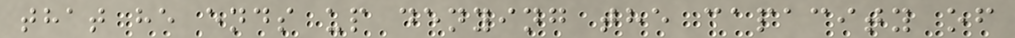that he ends up denying the capacity of
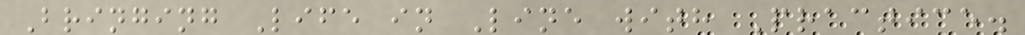Bringing Life in Line with Practice.
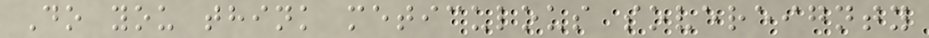Do you think meticulous sovereignty
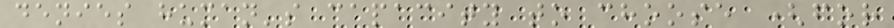denies human's capacity to choose (for
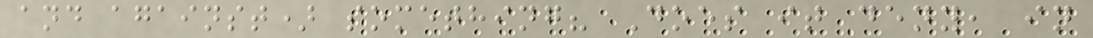and against) something? Does it deny, in
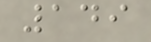149
